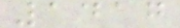1417
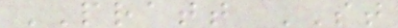PRATT ST
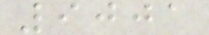9001
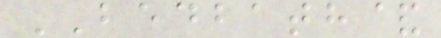BEDBATH&
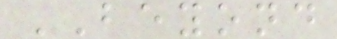BEYOND
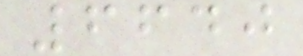6640
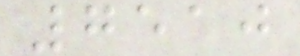7510
